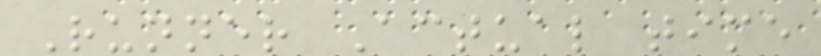Runner Actual time
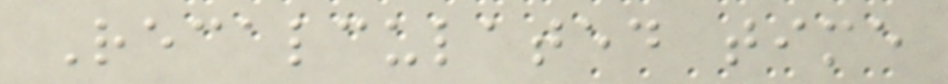Recalculated time
